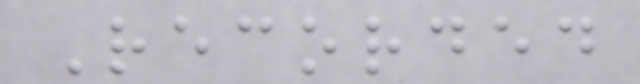Recorded
